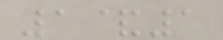1&1
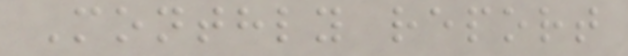Monthly report
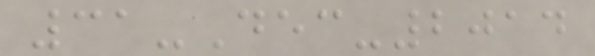31-Dec-2014
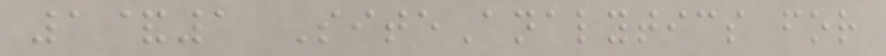1&1 SiteAnalytics for
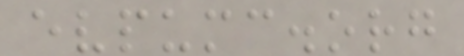evpumc.org
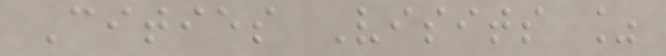Cities Visits %
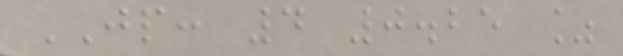JP: 4 0.25 %
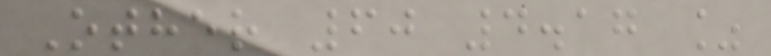Other 60 4.17 %
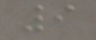9
